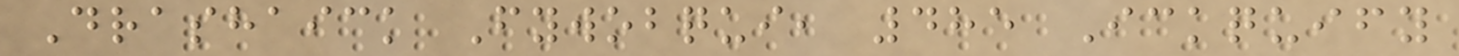Drashaick Fywobqui, 485 Ickquify
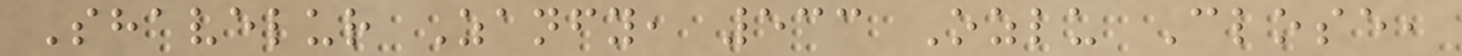Shavelur Zanfy, 533 Ozlu Close,
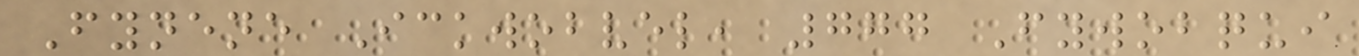Fynene Ickwobvel, 777 Fywobqui
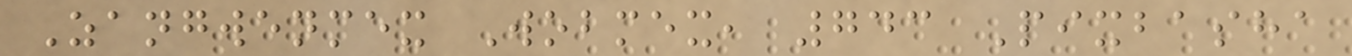Zangwenmex Wobmex, 743 Pixbasha
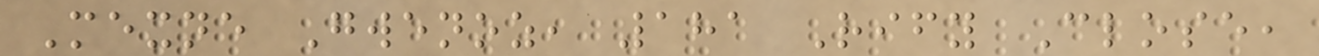Mexne Gwenoz, 181 Rify Close,
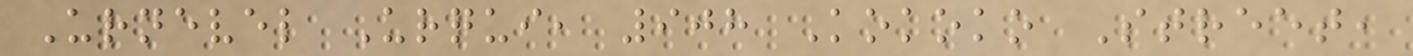Urnevel Urqui, 908 Kokoko Street,
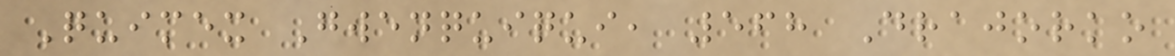Quimex Gwenquiqui, 568 Drajorko
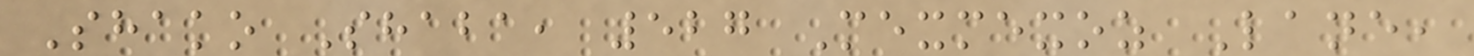Shako Shaba, 527 Mexmexoz Lane,
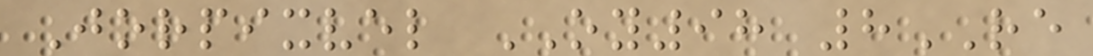Jorpixvel OY98 8RE
